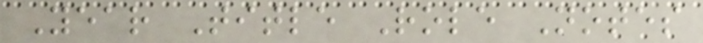Year Title Role Notes
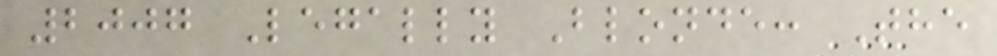2007 Legally Blonde: The
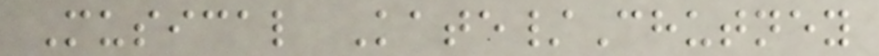Musical Kate/Chutney
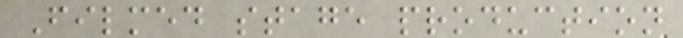Filmed stage production
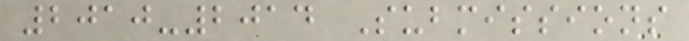2010-2014 Submissions
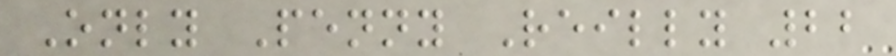Only Penny Reilly 22
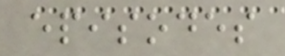episodes
